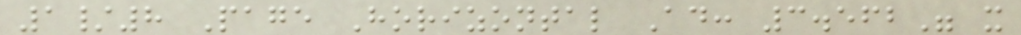1/8 Page Horizontal Ad: 3.562" x
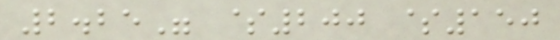2.25" $200 $150
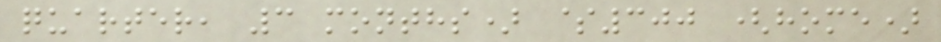quarter, 3 months) $300 (home)
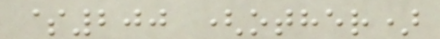$200 (other)
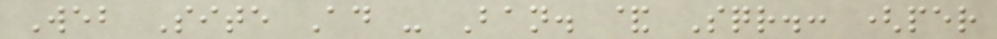Web Site Ad - Ban. & Sqr.: (per
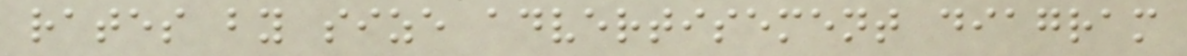rates by size advertisement diagram
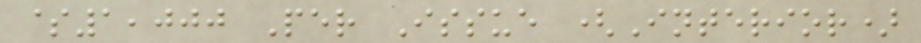$1,000 Per Issue (Interior)
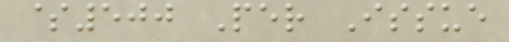$500 Per Issue
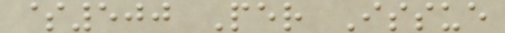$500 Per Issue
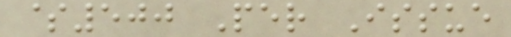$500 Per Issue
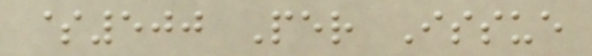$500 Per Issue
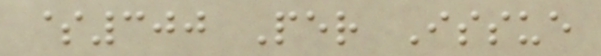$300 Per Issue
